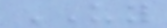UY
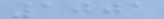1001
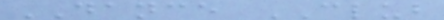DANCE CLUB
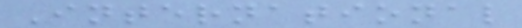International
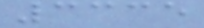3335
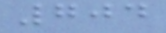704
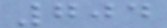704
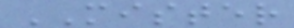MISTER
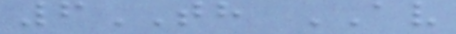6TH AV
